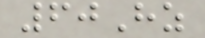60Hz
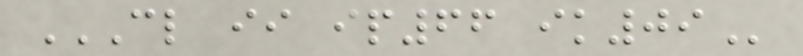CL II IP66 IK09
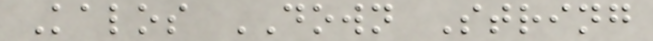Kalos DOWN String
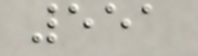551
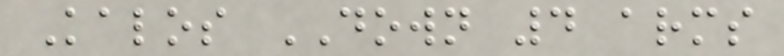Kalos DOWN 4 arms
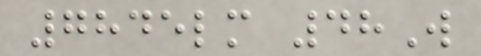7845lm 48W
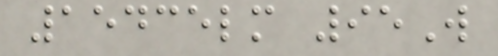15435lm 95W
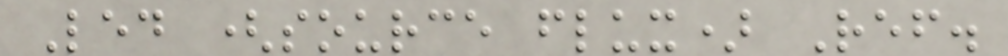Led (source flux) Ref.
